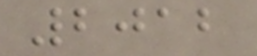2012
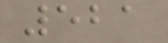521
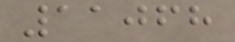11068
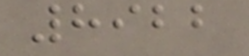8922
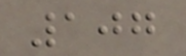107
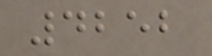4252
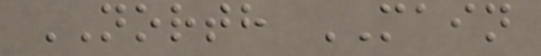NORTH MAIN
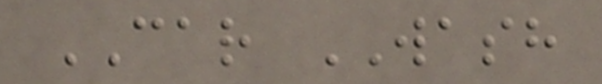CAR WASH
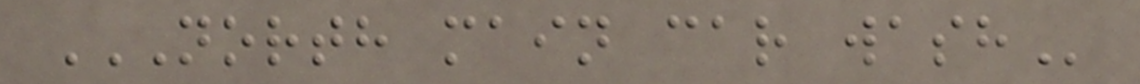NORTH MAIN CAR WASH
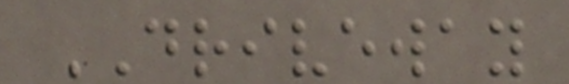DRIVEWAY
